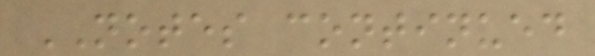NOTES continued
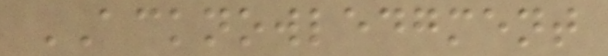ACKNOWLEDGMENT
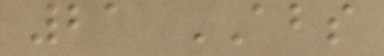21 ABS
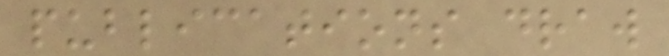publications draw
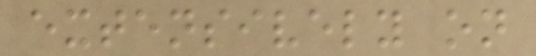extensively on
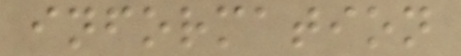information
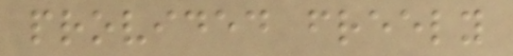provided freely
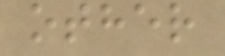other
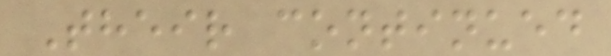Their continued
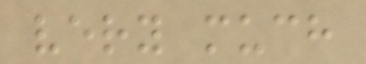very much
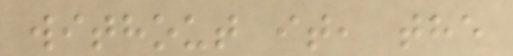without it, the
